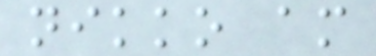nikko am
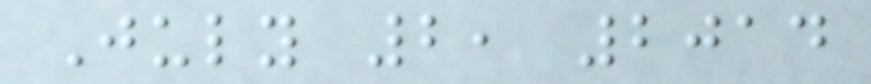July 2, 2014
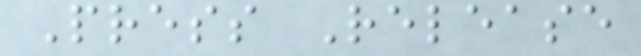Press Release
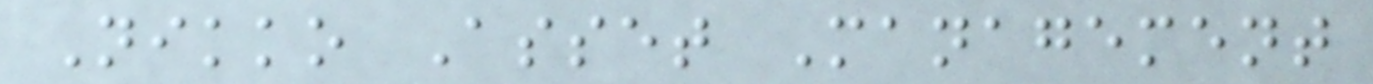Nikko Asset Management
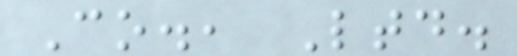Co., Ltd.
